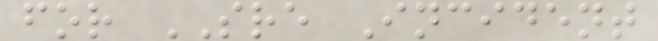for SRE Incident
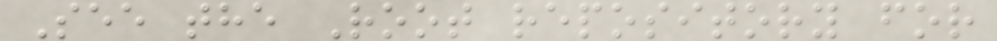See the Root repository for
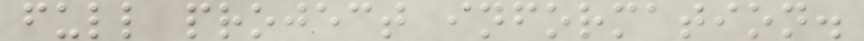full project information.
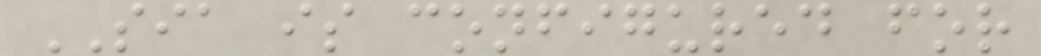SIA is configured for
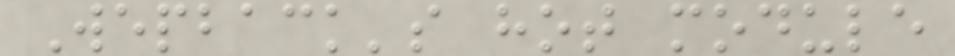Wepback's hot module
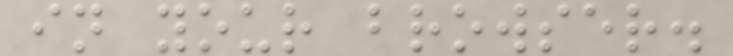in your browser.
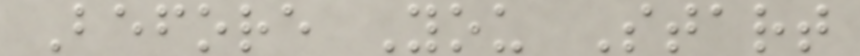Before You Start
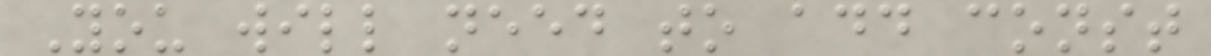You will need to add const
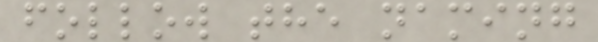follow the naming
